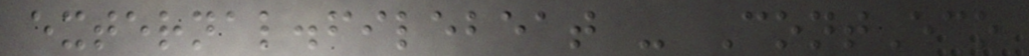external.filebeat - ContEco
